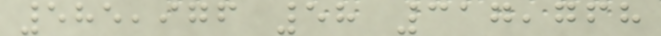585,976 58 317,768
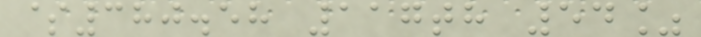$380.58 117th 54%
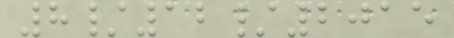8/12/2015
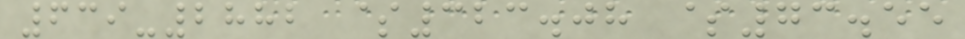639-2882 $323.08 $73.55
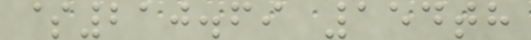$210.69 154th
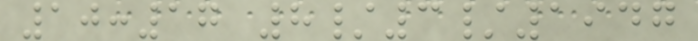10:17 8/3/1947
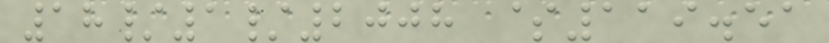18/1/2008 $119.51
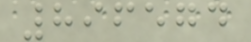896574
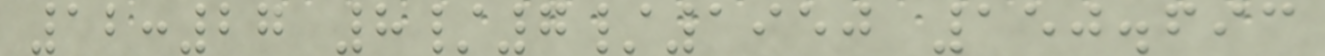12:27 8/7/1950 150.693
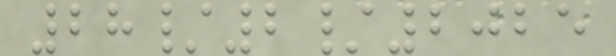28/2/2025
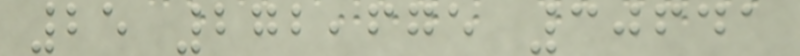25 272,675 30641
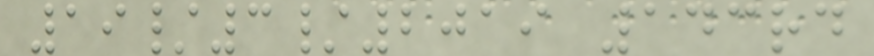19/3/2019 143rd
